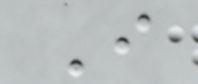I
